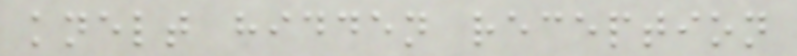knelt hidden reception
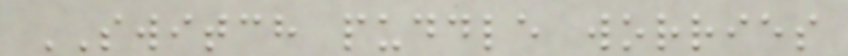SWITCH puddle worries
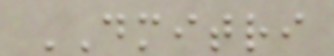DMITRI
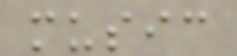music
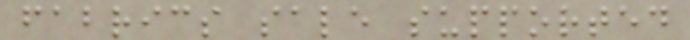fabrics sale supported
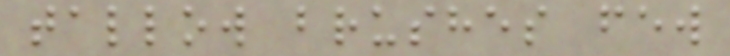tallow brushes few
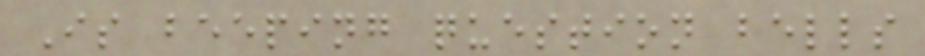Is beeping question bells
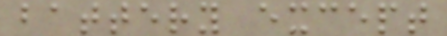battery except
